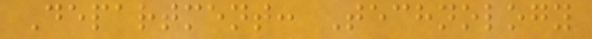Department: Technology
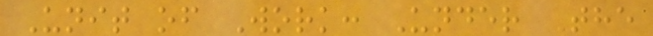Unit of Work: Under The
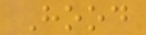Hood
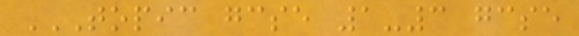TOPIC GCSE 1-3 GCSE
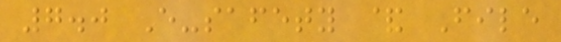7.0 E-safety & File
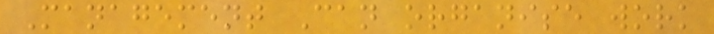Management Can organise work
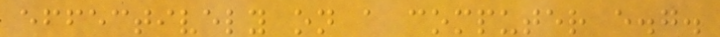effectively on a computer e.g.
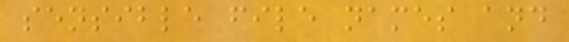sensible file names and
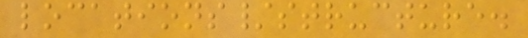locations/structure.
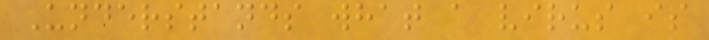Understands what a virus is
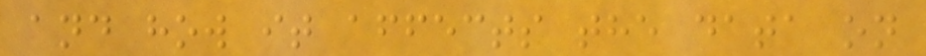and how it affects the data on
